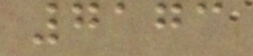7173
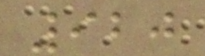920
